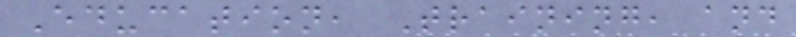Education, Training, and
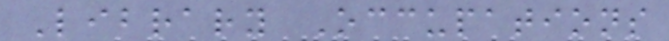Library Occupations
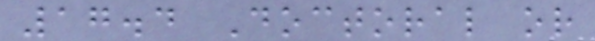17.4 Doctoral or
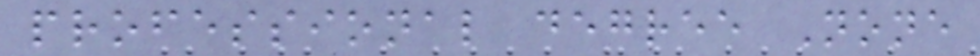professional degree None
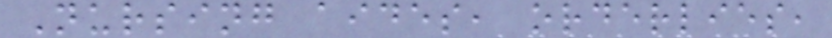Nursing aides, orderlies,
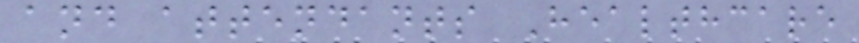and attendants Healthcare
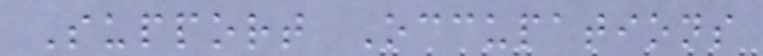Support Occupations
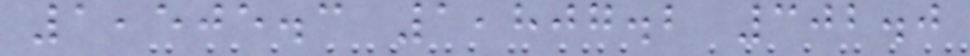1,505.3 1,807.2 302.0
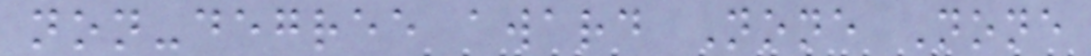non-degree award None None
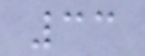33
